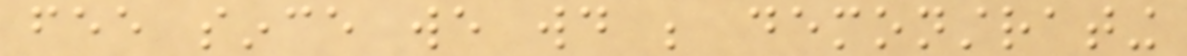fee since we would be demonstrating
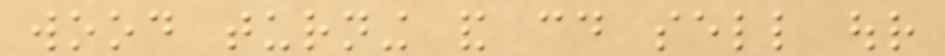wood turning and could sell our
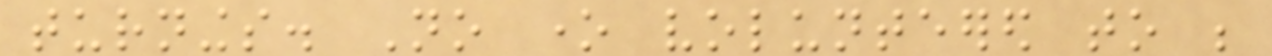turnings. No one volunteered to be
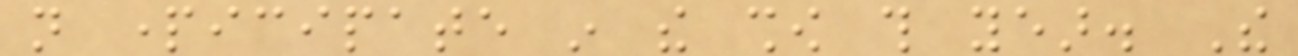not participate in the show this year. The
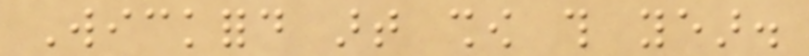Wickford art show this year.
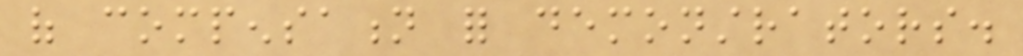of compensation for demonstrators.
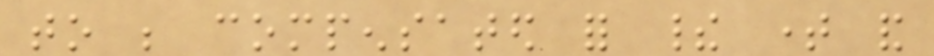to be compensated for their time and
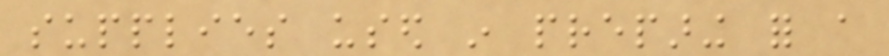supplies used in preparing for a
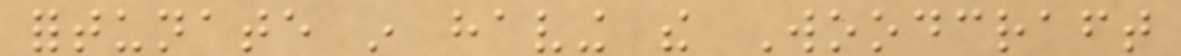fortunate in having the Woodcraft
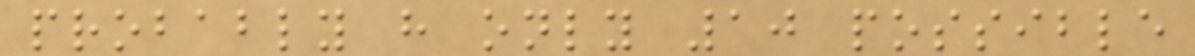probably have only 10 possible
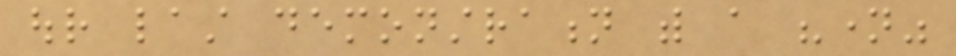our last demonstration with a "name"
